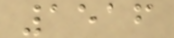1516
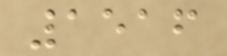1516
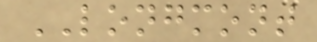LONGMONT
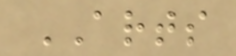ARTS
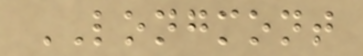LONGMONT
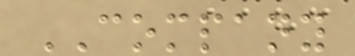COMPANY
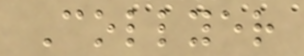Collyer
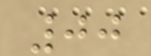00
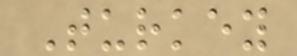Turkey
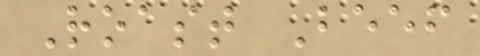Roast Beef
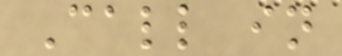Call in
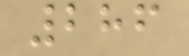286
